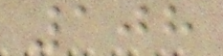108
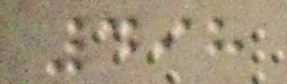498
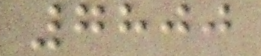7800
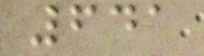641
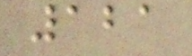121
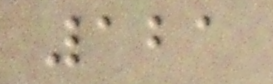121
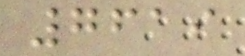7619
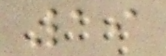19
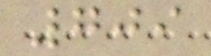709
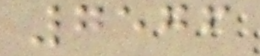7576
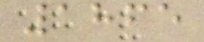1865
